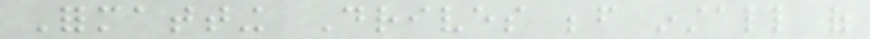Formatting Drives before install of
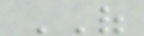OF
